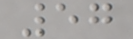57
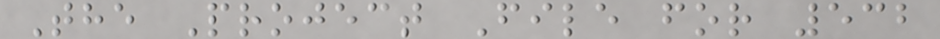The Project File for 532
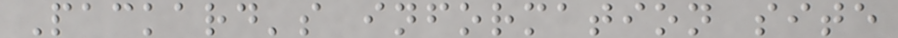Packard's information site
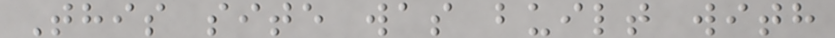This site was built with
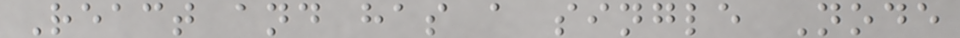React and has a single Node
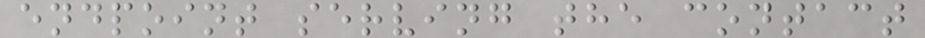endpoint serving the contact
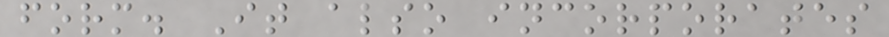form. It also incorporates
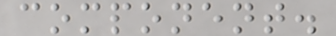component.
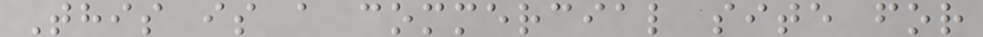This is a commercial site for
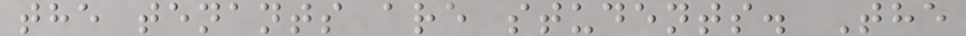the tenants are students. The
